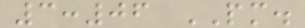3:06 PM.
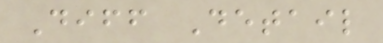Diff Detail
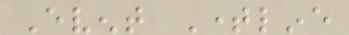Event Timeline
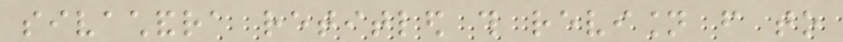sivachandra retitled this revision from to
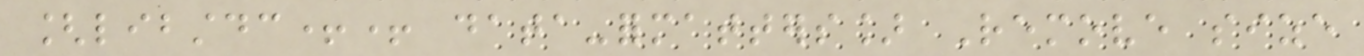[libstdc++ data-formatters] Remove size
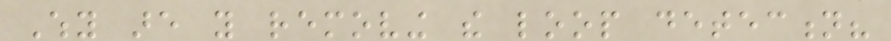Why are you removing the loop detection?
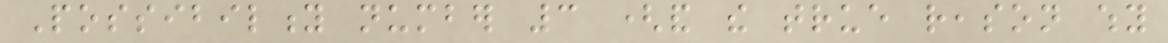Possibility number 3 (and the true reason why
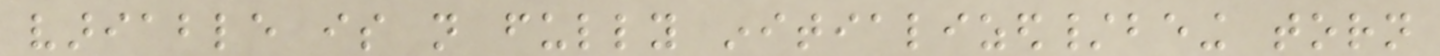variable is not fully initialized/being torn
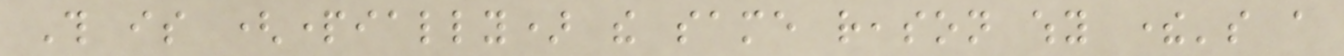This is (partially) the same reason why there's a
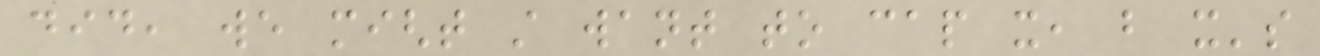did, we might still want to cap it, but it's
